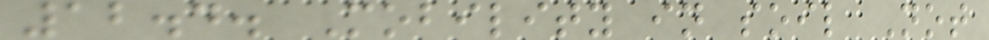12.4. Mobility in soil Not
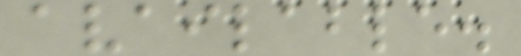available.
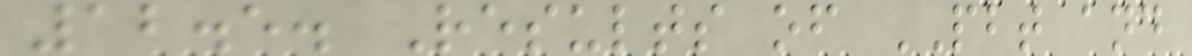12.5. Results of PBT and
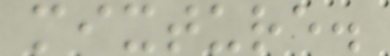mixture.
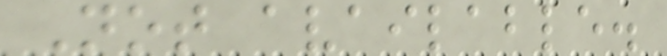Not available.
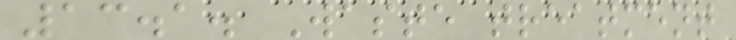13.1. Waste treatment
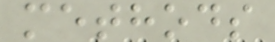methods
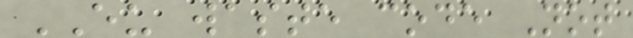EU waste code Not
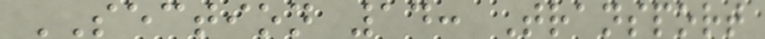SECTION 14: Transport
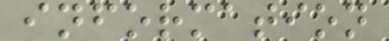information
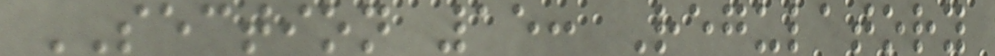SECTION 15: Regulatory
